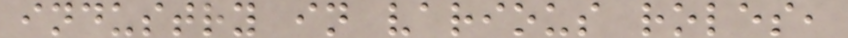industry in various roles,
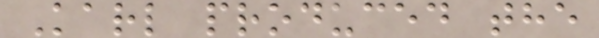Karl produced the
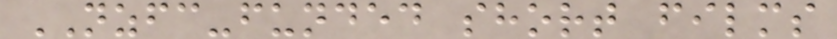NZFC-funded short films
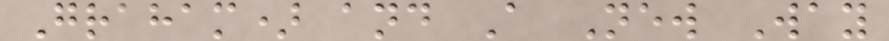Graham) and A New Way
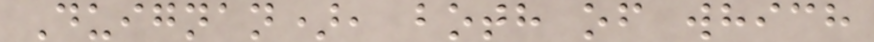Duignan), both of which
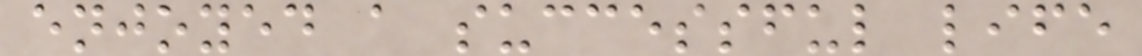enjoyed a successful life
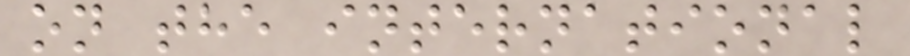on the international
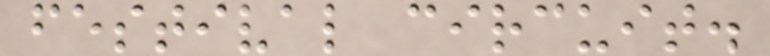festival circuit.
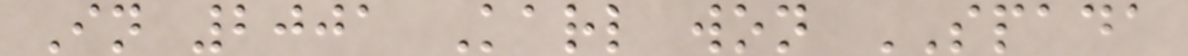In 2001 Karl won SPADA
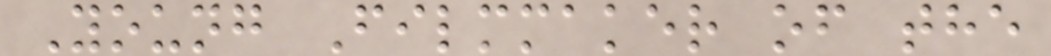Young Filmmaker of the
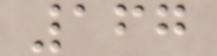167
